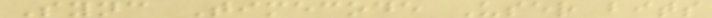Sync Timecode User bits
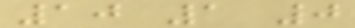10 1 0
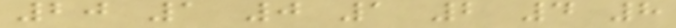20 1 0 1 2 4 8
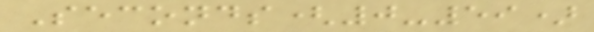Seconds(0-59)
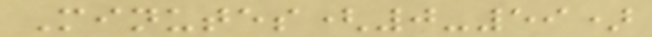Minutes(0-59)
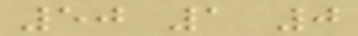50 1 0
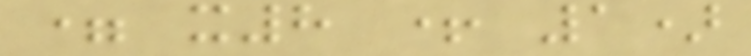= x8 + 1)
